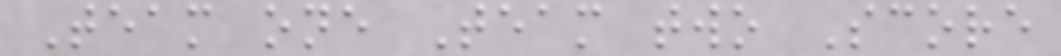Team one Team two Score
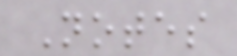Notes
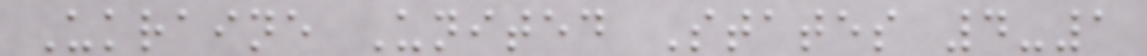Ukraine United States 4-1
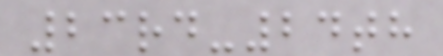23rd-24th
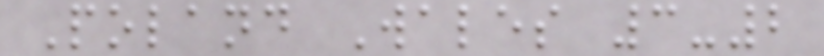Poland Wales 3-2
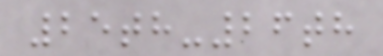25th-26th
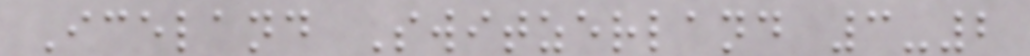Iceland Switzerland 3-2
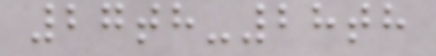27th-28th
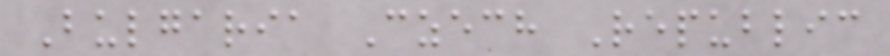Bulgaria Czech Republic
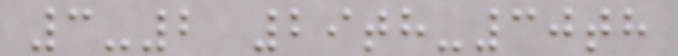3-2 29th-30th
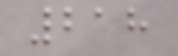218
